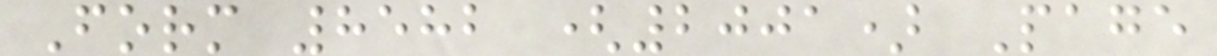Form 8582 (2001) Page
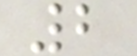2
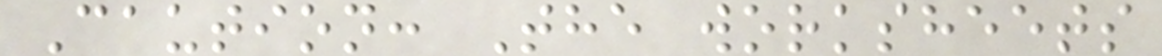Caution: The worksheets
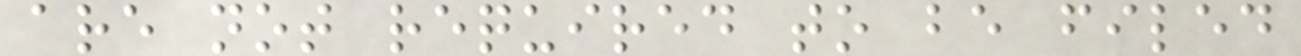are not required to be filed
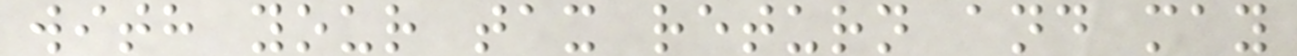with your tax return and may
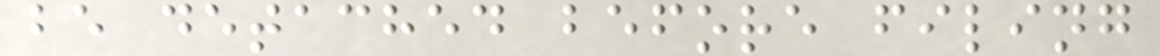be detached before filing
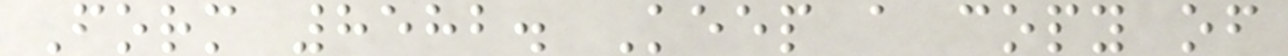Form 8582. Keep a copy of
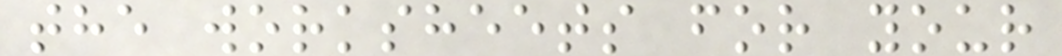the worksheets for your
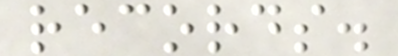records.
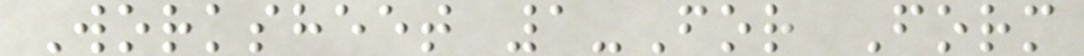Worksheet 1-For Form
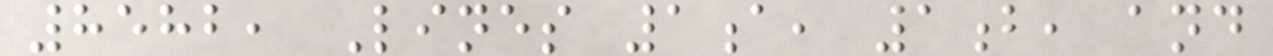8582, Lines 1a, 1b, and
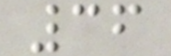36
